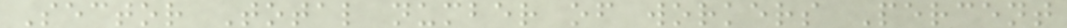Sector Total number of workers Percent
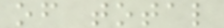of total
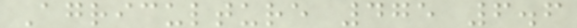Agriculture 475 6.6
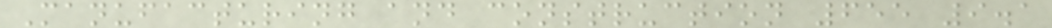Manufacturing and construction 655 9.1
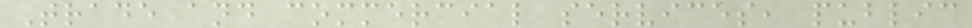Trade and commercial services, public
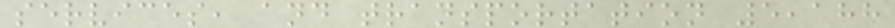services, and transportation 5,188
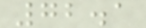72.1
